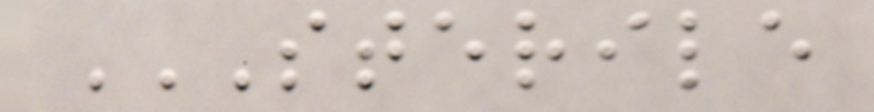STERILE
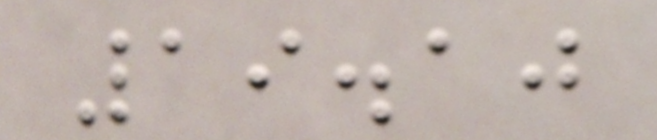19.10
